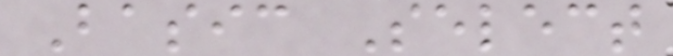Basic Select
